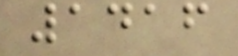1416
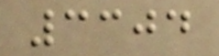3304
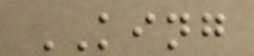KING
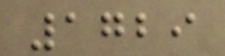1729
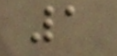1
